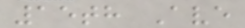15th Ave
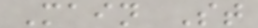Main St
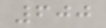600
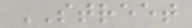STREET
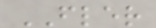FLER
